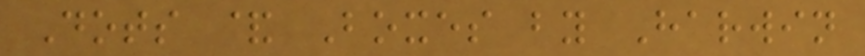Dots & Boxes by Harwin
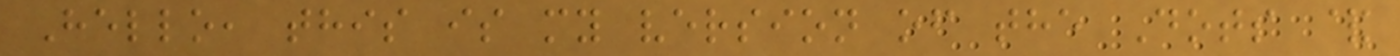Hello, this is my version of the Dots &
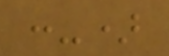:-)
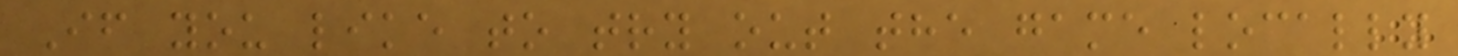If you like to try out the game locally
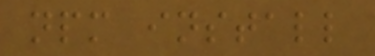npm install
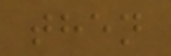then
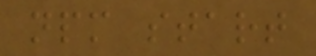npm start
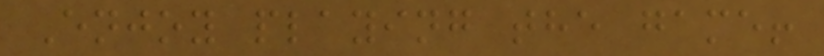Enjoy playing the game!
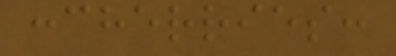:cherries:
